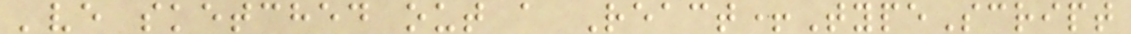've sketched out a React+TypeScript
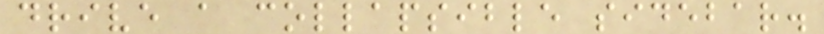drive a collapsible sidebar.
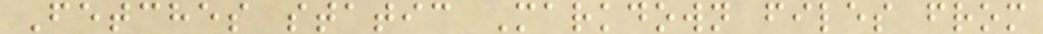Fetches static Markdown files from
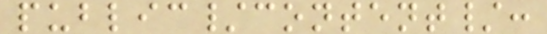public/content/:
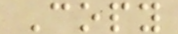Copy
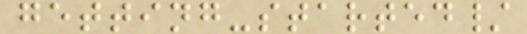getting-started/
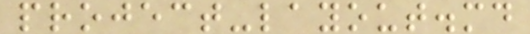project-layout.md
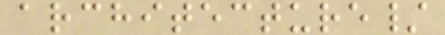architecture/
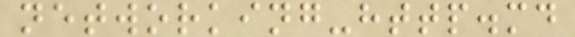networking-http.md
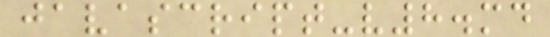javascript-v8.md
